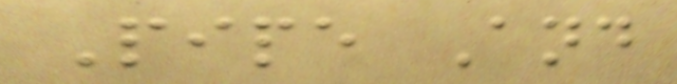Pipe And
